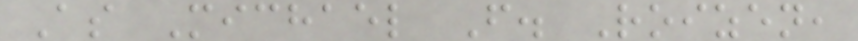As Michael F. Roizen,
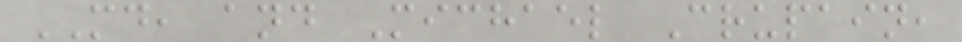MD, and Michael Crupain,
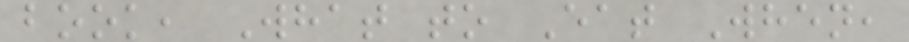book, What to Eat When,
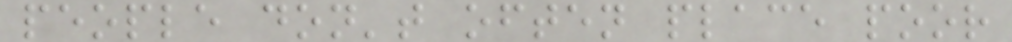people don't often place poor
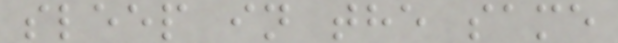sleep in the same
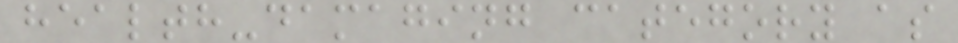health-damaging category as
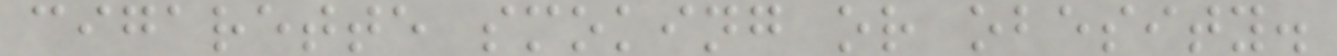cigarette smoking or obesity.
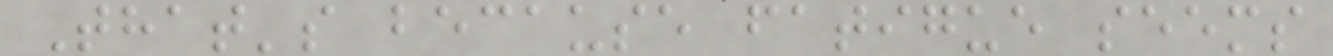That's because fatigue seems
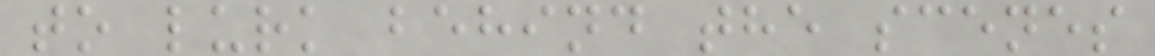to lurk behind the scenes
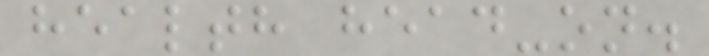health head-on.
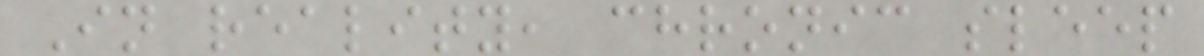In reality, chronic sleep
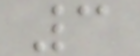3
